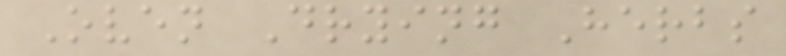Oven Drying Herbs
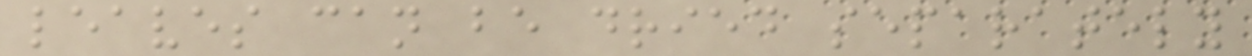leaves can be dried separately
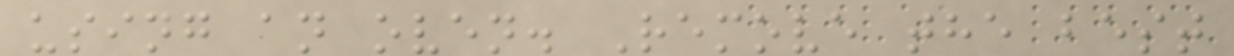using an oven. Remove the best
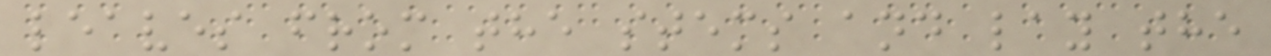leaves from the stems and lay the
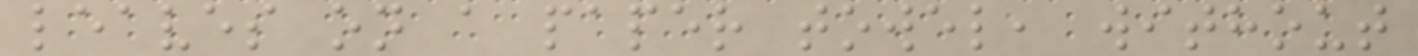leaves on a paper towel, without
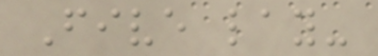Five lay-
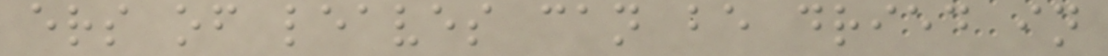ers of leaves can be dried in
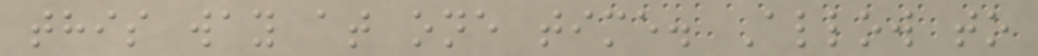this way at one time. Allow to
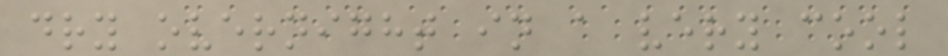dry overnight in a very cool
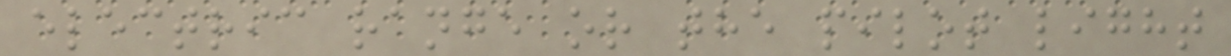electric range or the pilot light
